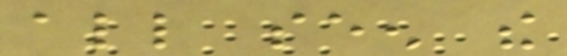all seen the
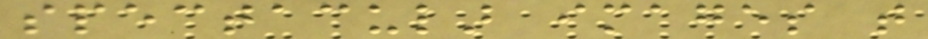spectacular images that
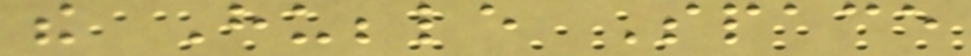the Hubble Space
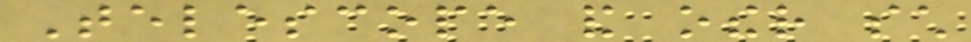Telescope and other such
